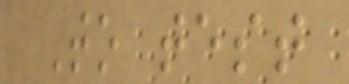To test
